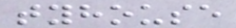tyhouse
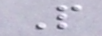P
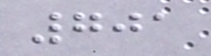701
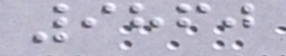9860
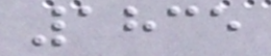1835
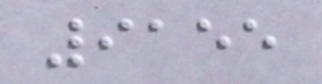9155
